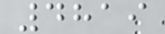4819
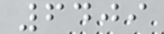6409
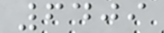6409
